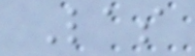Las
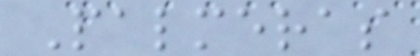Palmeras
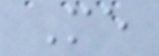Me
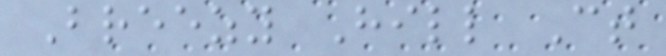Breezy Hill Ct
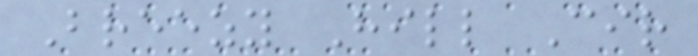Breezy Hill Cir
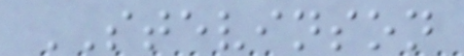STEVINSON
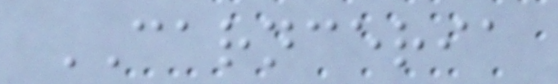CARNCERIA
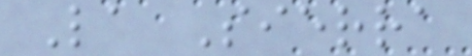La Sierra
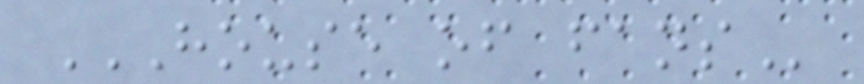HOUSE OF FANS
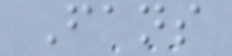Fans
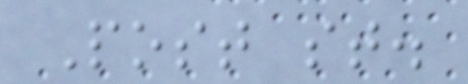Post st.
